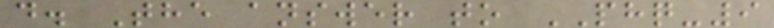d. The answer to PHQ-9
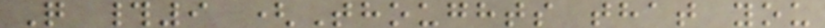Q #9 (Thoughts that you
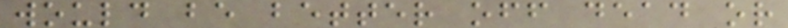would be better off dead or
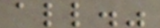all."
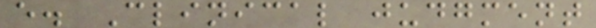e. Clinical judgment
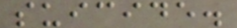suicide.
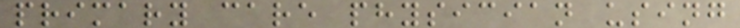primary care physician using
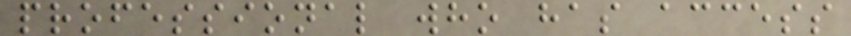professional who has access
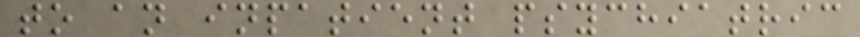to an inpatient psychiatric
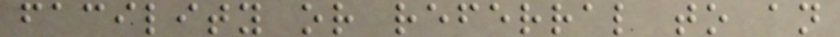facility or referral to an
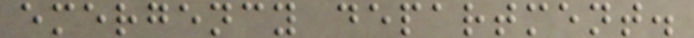emergency department.
